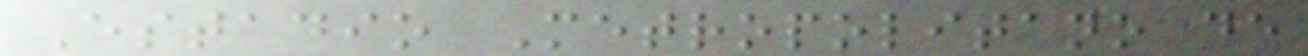Estadio Metropolitano de
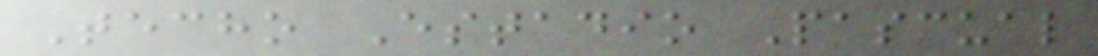Techo Estadio Pascual
